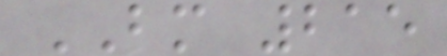BM 215
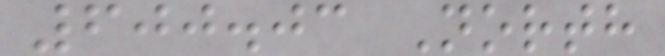600.03 North
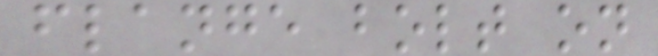flange bolt on
